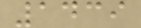1439
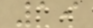19
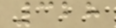328
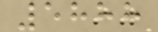5888
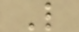L
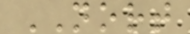NORT
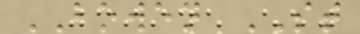BOWEN ST
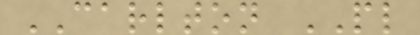CARLTON PL
